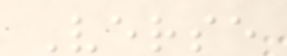Verse
